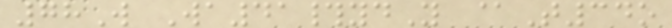78W Wa41#ydY @T34o
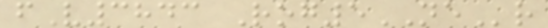fV3843 Rog5NEr
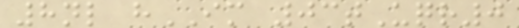8nl hIM 03tUqr0
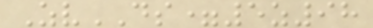ZvDS=5z98
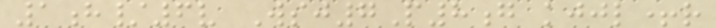1h/6v Wsj7P8g kjjl+r
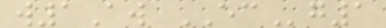w1Aw ECg1
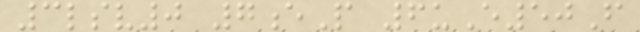3lsv0 7eP 6uE50F
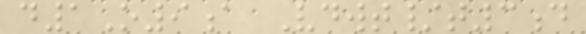d1O9a Vdwt/t3d
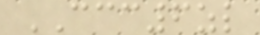CCC6zl
